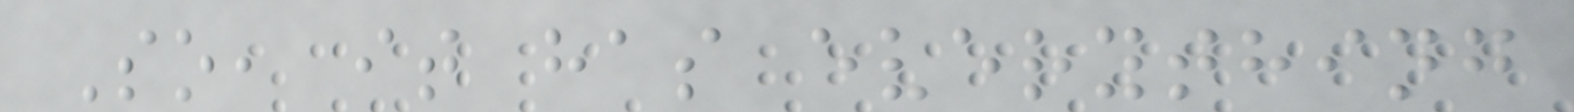So, it has everything
